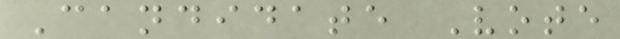Candidate Vote
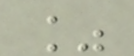%
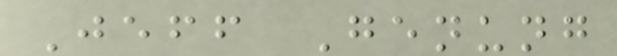Jeff Genung
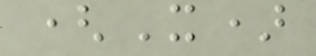(X)
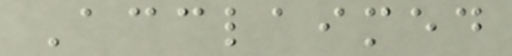Acclaimed
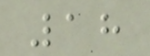18
